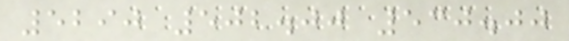5290 502.00 530.00
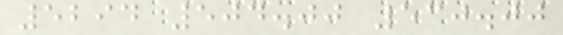5294 504.00 530.00
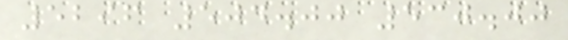5296 504.00 530.00
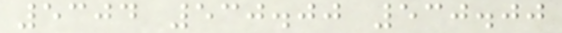5304 530.00 530.00
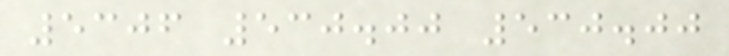5306 530.00 530.00
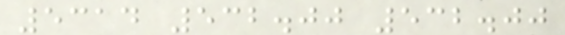5314 532.00 532.00
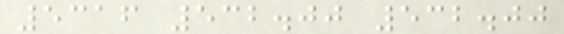5316 532.00 532.00
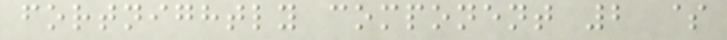fortnightly component 2 $
